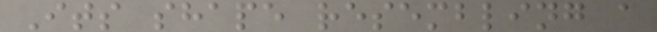Its shape resembling a
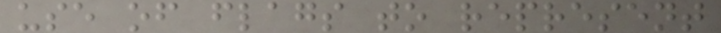use of flags to represent
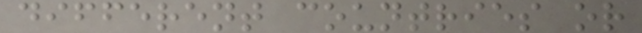different countries or
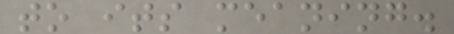to its meaning.
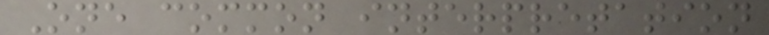One common interpretation
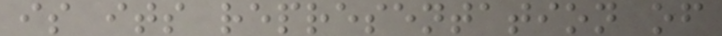is its representation of
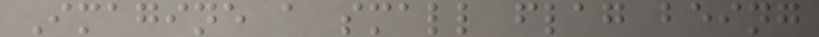Imagine a small flag being
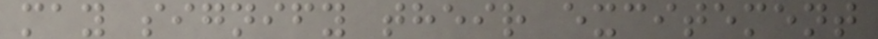may signify their excitement
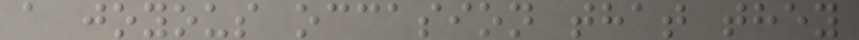a joyous occasion that they
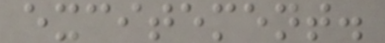excitement.
